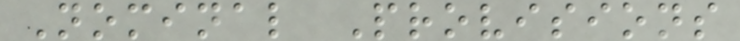Nominal Provisions
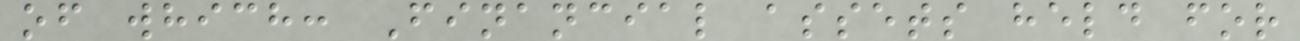of which: Financial assets held for
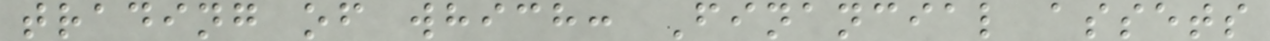trading of which: Financial assets
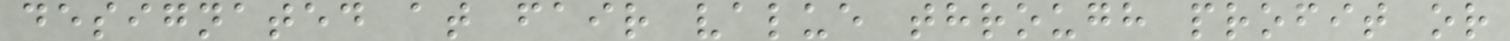designated at fair value through profit or
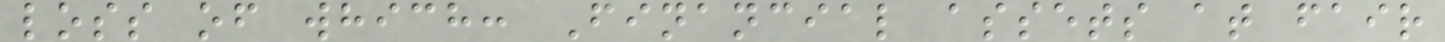loss of which: Financial assets at fair
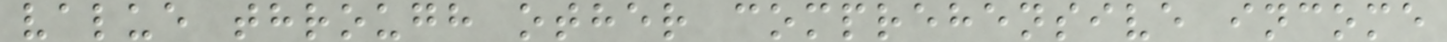value through other comprehensive income
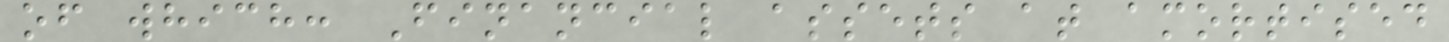of which: Financial assets at amortised
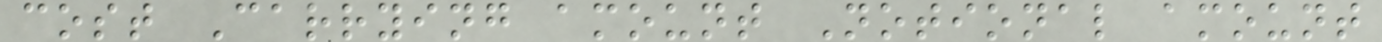cost Carrying amount Notional amount
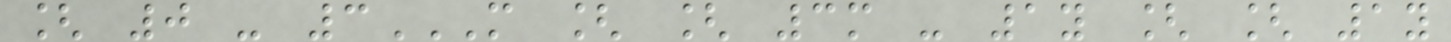[ 0 - 3M [ [ 3M - 1Y [ [ 1Y
